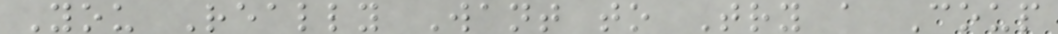You Really Want to Try a Coup
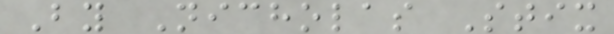By Nicholas Stix
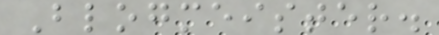Blogmeister.
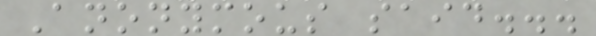Anonymous said...
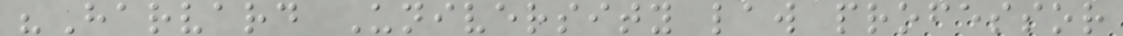"Harvard University law professor
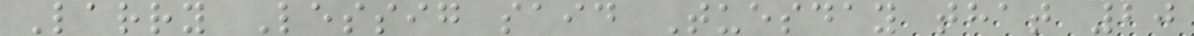Larry Lessig said Tuesday that 20
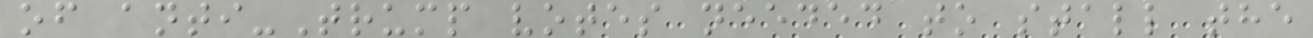of anti-Trump votes needed to stall the
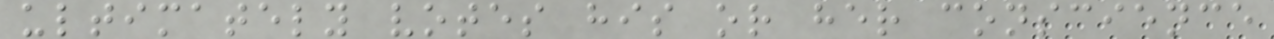ultimately votes his or her conscience
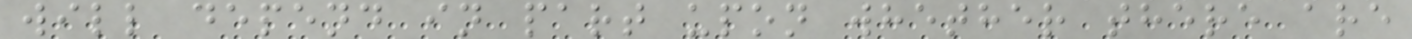will depend in part upon whether there are
